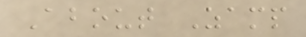About Zamp
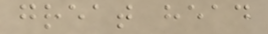great head
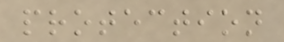protection
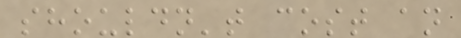shouldn't cost an
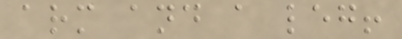arm and a leg!
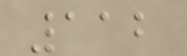112
